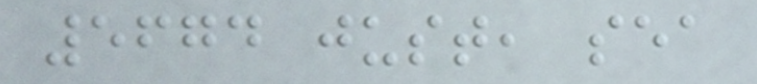5674 just, sea
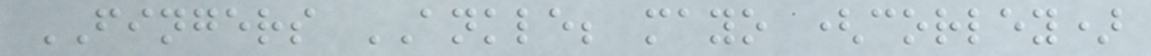FINGERS ANKLE; mayo (corley)
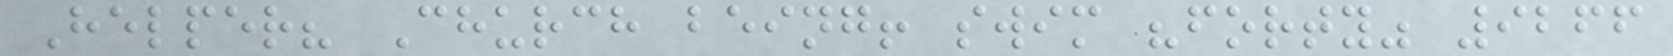Helper? Church being! swim "forty" 9266
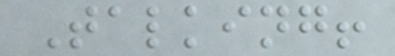Talking!
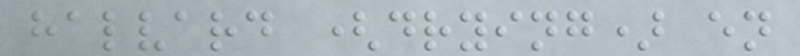halvard (drying) en
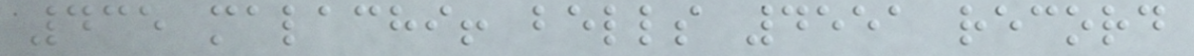435 malachi! bells 4551 record
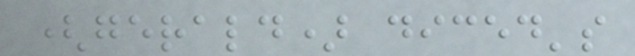(gerald) diced's
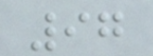97
